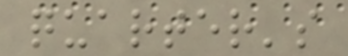quarter's
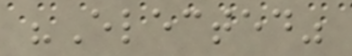"Elected"
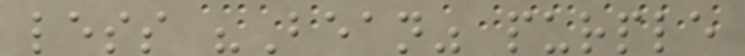less "Bean" purple
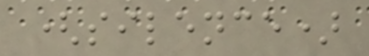(silence)
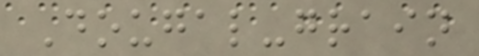Dougal-grain
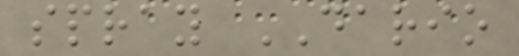spray DARIO
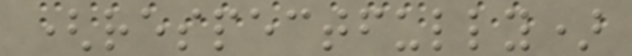(respectfully)
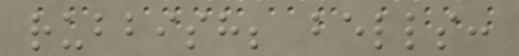rubbish; bells:
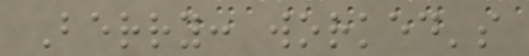Berry: worked's
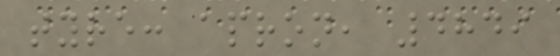tyre: apron, 4849
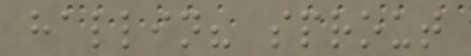hallin? sprout
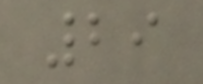29
